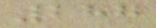287
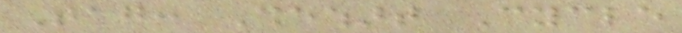Tag: Shewhart Cycle
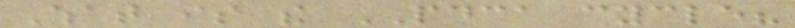What is the PDCA cycle?
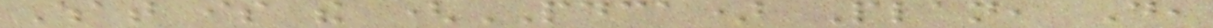What is the (PDCA) Plan, Do,
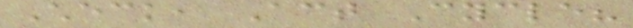Check, Act Cycle?
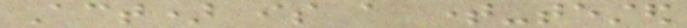Act) is a time-tested
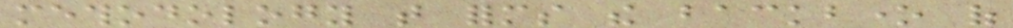methodology that forms the backbone of
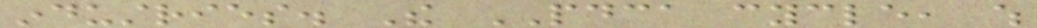industries. The PDCA cycle, which
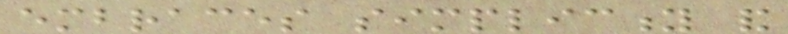embraces simplicity and
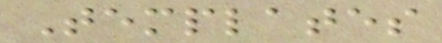Templates
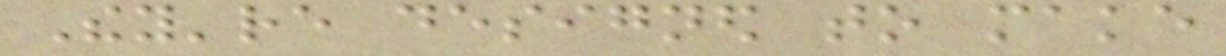They're designed to make
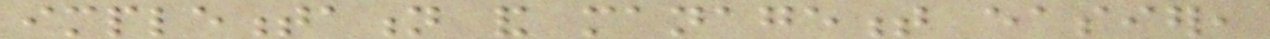implementation and management easier,
